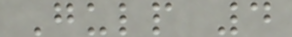Gulp 4
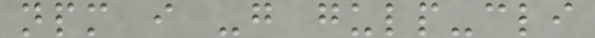npm i -g gulp-cli
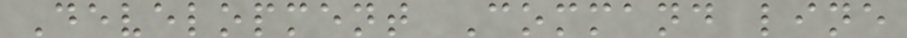Development Command line
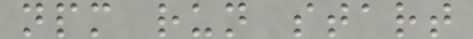npm run start
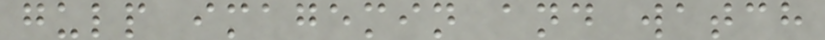gulp imagemin and watch
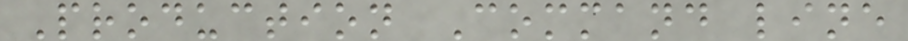Production Command line
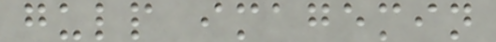gulp imagemin
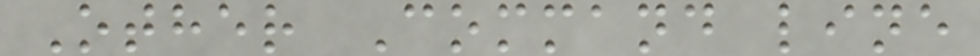Other Command line
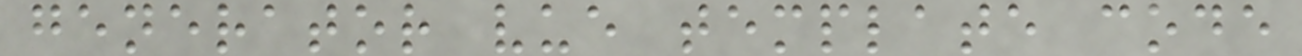generator vue template code
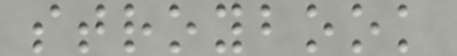stroybook
